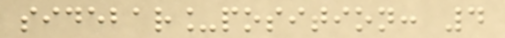sidebar_position: 4
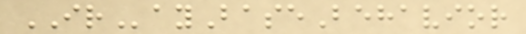IRayBaseBehavior
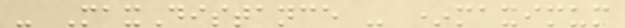- MaxDistance - *maximum
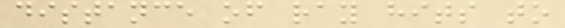distance of ray hits to
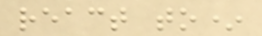react to*
